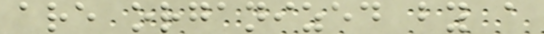are organized by a
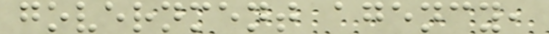government agency,
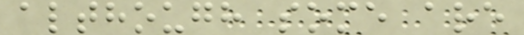although some are
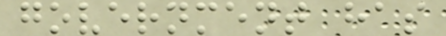government has
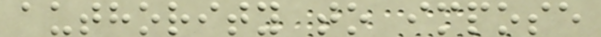authority to impose
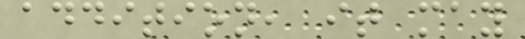addition, it may
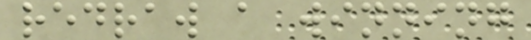redraw a winning
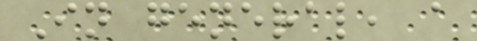In general, a
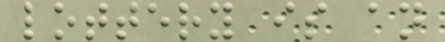lottery is an
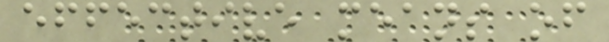effective means of
